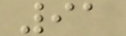91
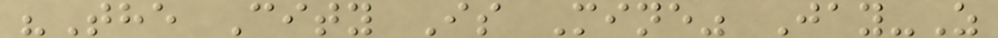"The City Is Mine" Jay-Z
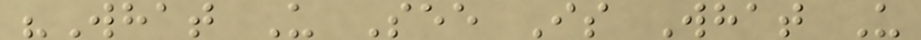"What U See Is What U
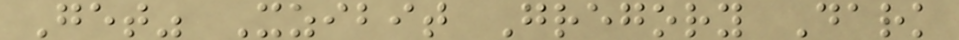Get" Xzibit Gregory Dark
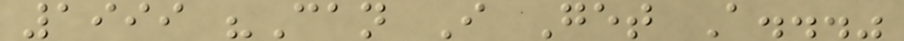1999 "Can I Get A..."
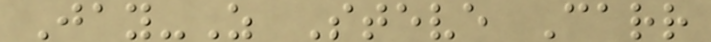Jay-Z Steve Carr
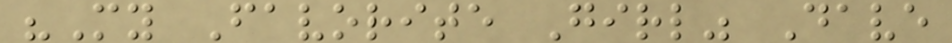"My Favorite Girl" Dave
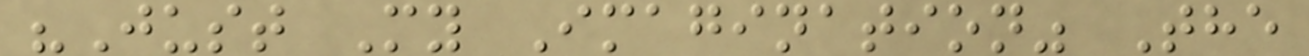"Just My Imagination" The
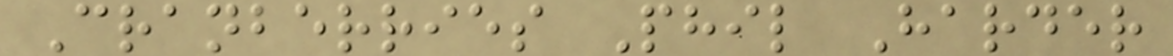Cranberries Phil Harder
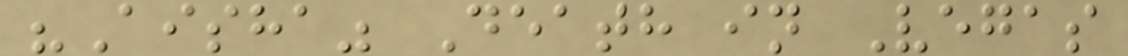"Aisha" Death in Vegas
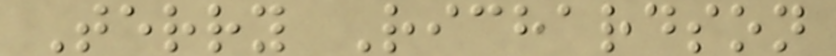Terry Richardson
